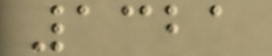1321
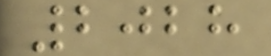2028
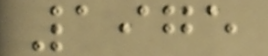1975
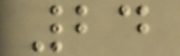24
